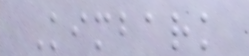Kimbark
